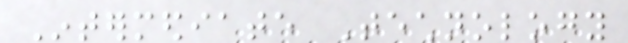Intermediate Technology
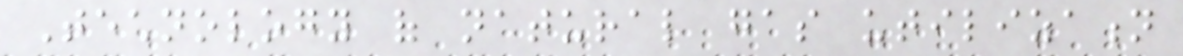Technology of natural gas utilization
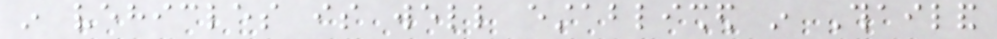in vehicles is well established in Thailand
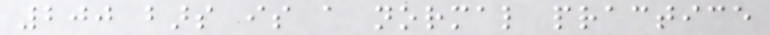200 bars is a normal practice
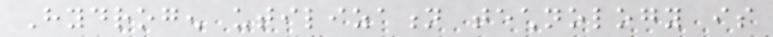Hydrogen utilization technology is
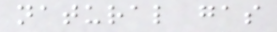natural gas
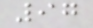97
